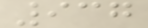937
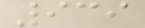939
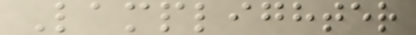Lamplighter
